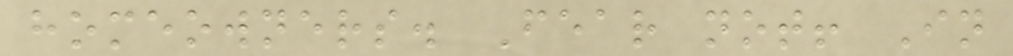homeowners. Fear not! In
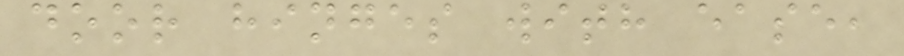door hinges with ease,
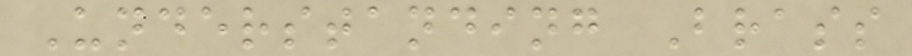Understanding Brass
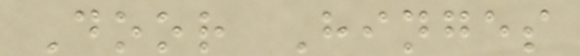Door Hinges
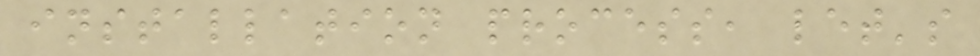installation process, let's
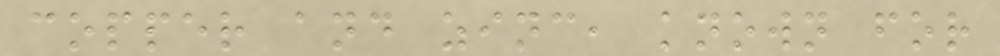copper and zinc, known for
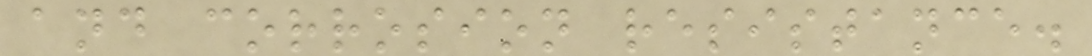and corrosion resistance.
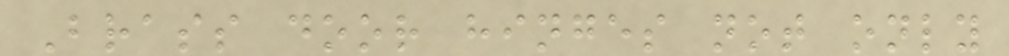Brass door hinges not only
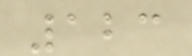123
